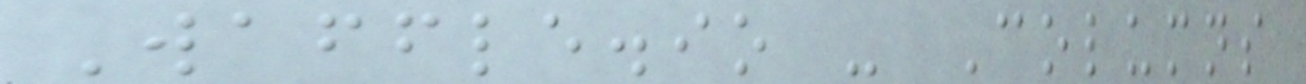Waffle.io - Columns
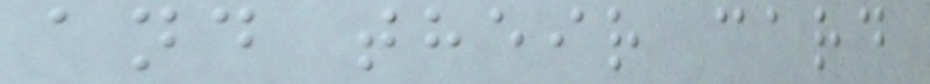and their card
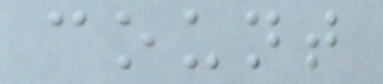count
